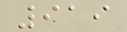919
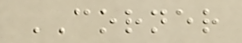CORNER
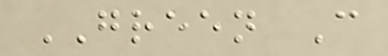GREEN C
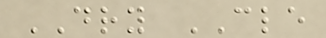DRY CLE
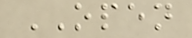OPEN
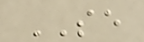SE
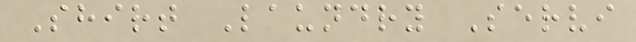Shirt Laundry Servi
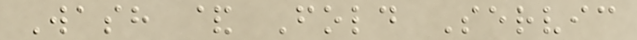Wash & Fold Servic
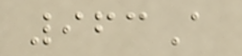963A
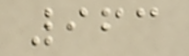963
